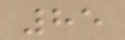85
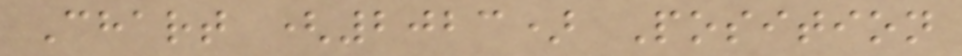Chart (2023) Position
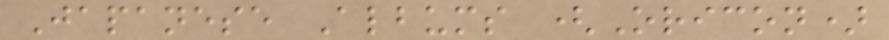Japanese Albums (Oricon)
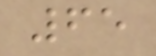65
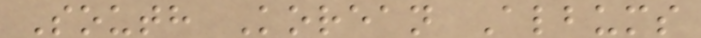South Korean Albums
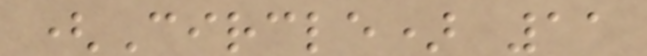(Circle) 11
